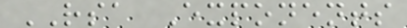RSA Exponents
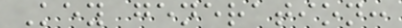Key generation:
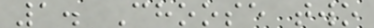1. Choose two
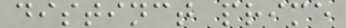distinct prime
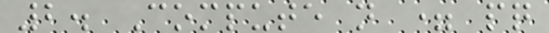2. Compute n = pq
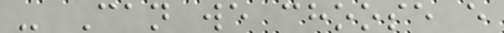- Can we choose e
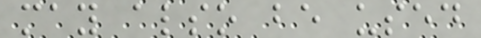may also be used
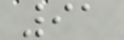91
